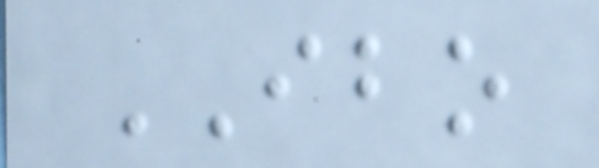IBO
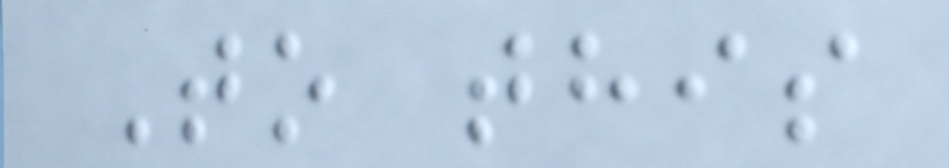To this
